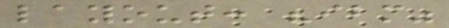layout: "ibm"
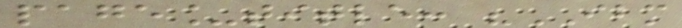page_title: "IBM
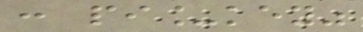: pi_key"
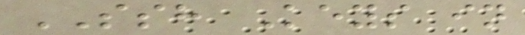SSH Keys in
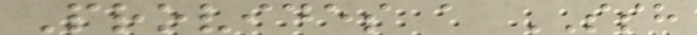Provides a SSH
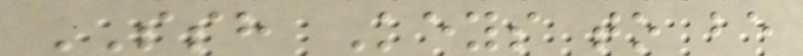SSH Keys to be
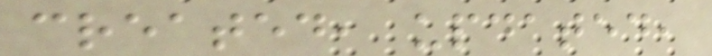created, updated,
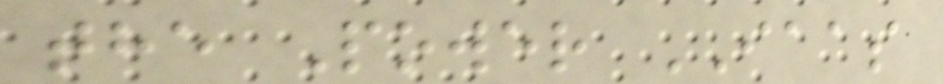the Power IAAS
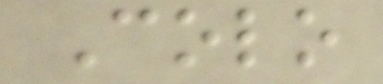Colo
